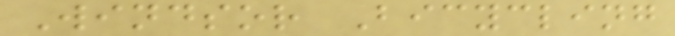Windsor Bicycling
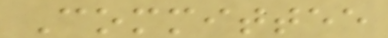Committee
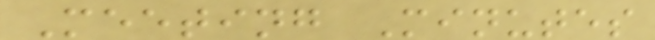Meeting Minutes
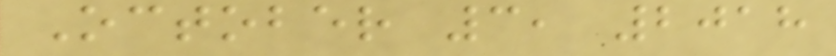October 3, 2018
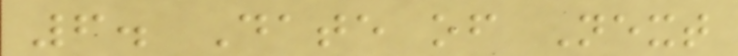6. Date of Next
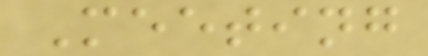Meeting
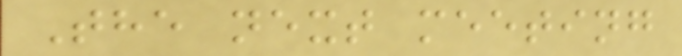The next meeting
